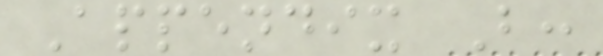Appendix B:
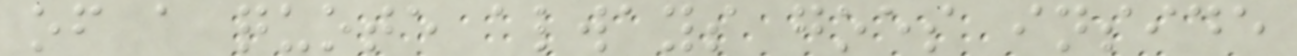of a quote always goes inside
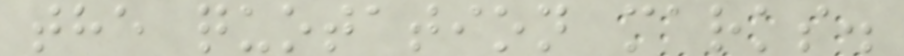the quotation marks.
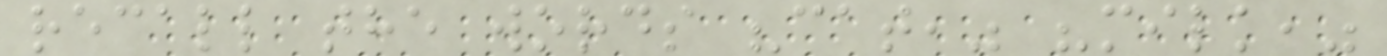recall the words "cat," "milk,"
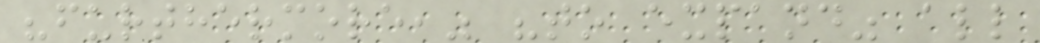"furthermore," "to expand" all
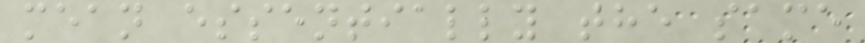mean essentially the same
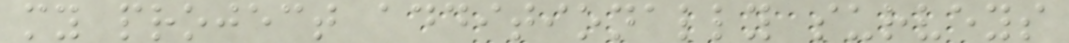my project additionally surveys
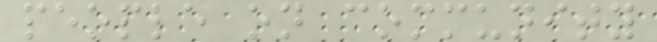people on community
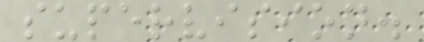supervision.
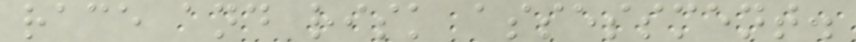race and risk assessment.
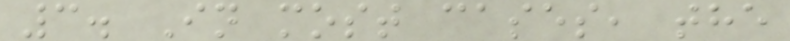3. In most cases, the
